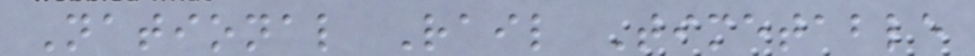National Rail Timetable
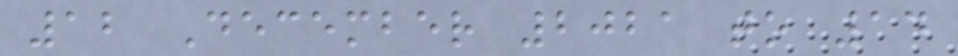12 December 2021 to 14
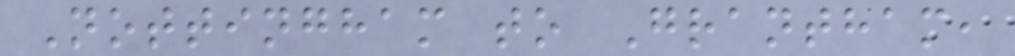Nottingham to Grantham,
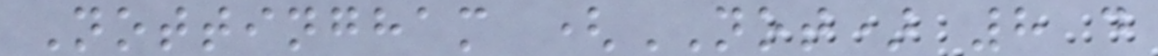Nottingham (NOT) 8 d
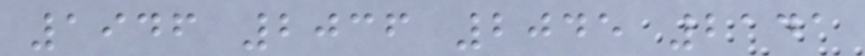1946 2036 2045 2141
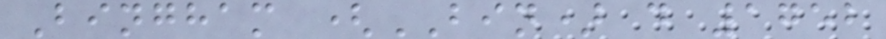Bingham (BIN) d 1752
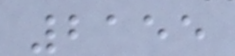2155
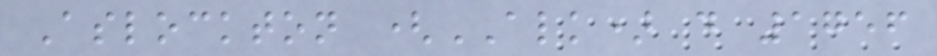Aslockton (ALK) d 1756
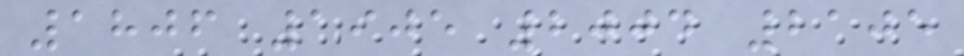1806 1905 2004 2105
